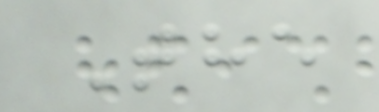The
